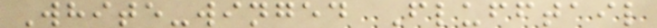White-winged Flufftail
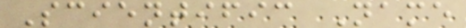Scientific Name
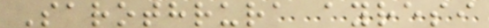Sarothrura ayresi
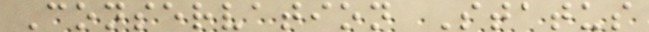Conservation Status
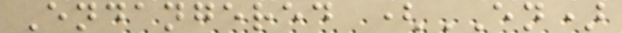Endangered (EN)
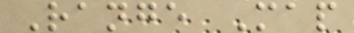Range Map
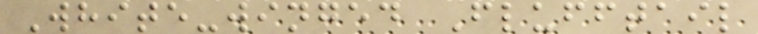White-winged Flufftail
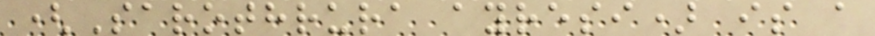(Sarothrura ayresi) is a
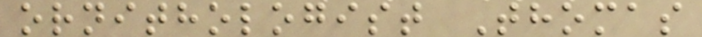ornithologist Thomas
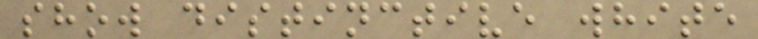show distinctive white
